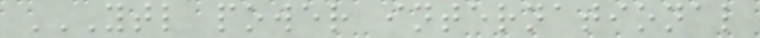YTL POWER INTERNATIONAL
